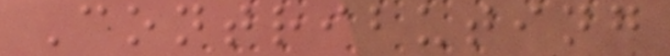Contributing
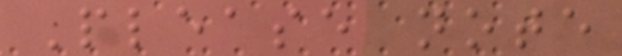Please note
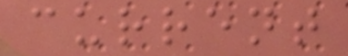current
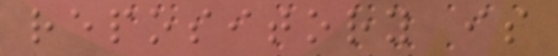repository is
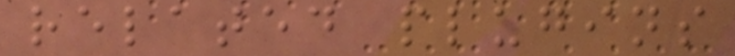related plugins
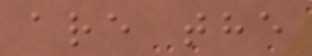are the
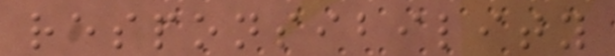responsibility
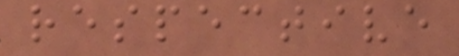respective
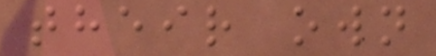their own
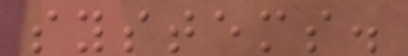systems.
